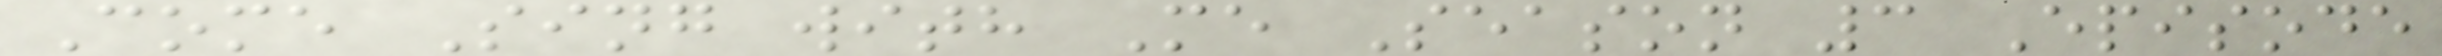Come Sing with Me Season 3 Episode
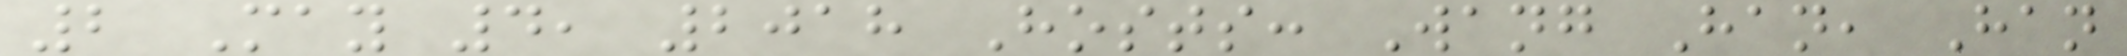2 May 4, 2018 Hosts: Wang Han, Han
